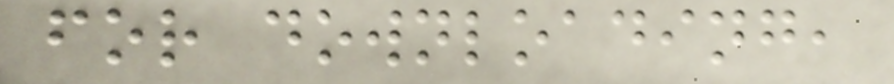for downloading,
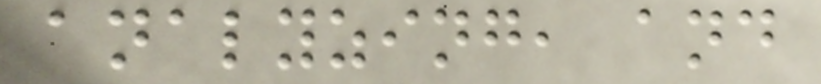analyzing, and
